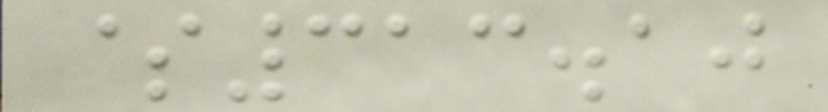$313.10
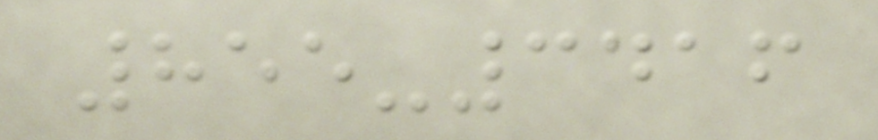855-3416
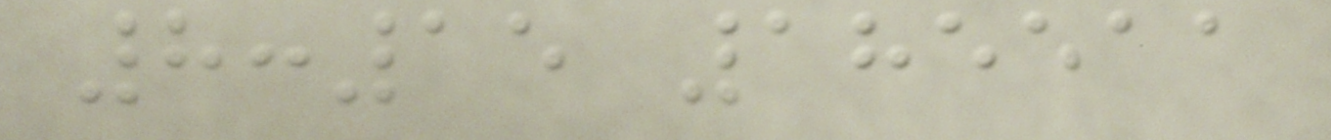8:15 185511
